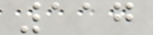117
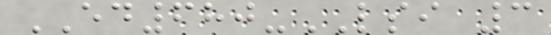ED680-LSI 3
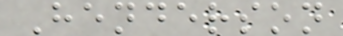Henderson
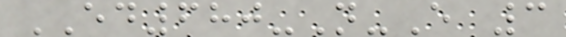ED680-N-E 3
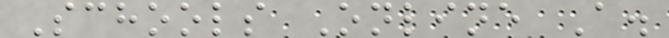Schools Online A.
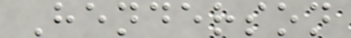Henderson
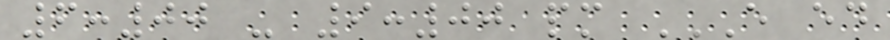6:00 - 9:00 pm E ED
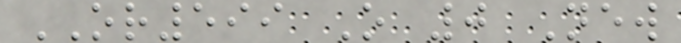OR599 O 0 New
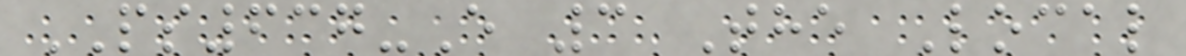PS637-E 3 The Local
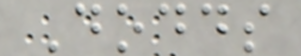Dodds
